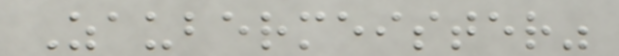Zaubermeister"
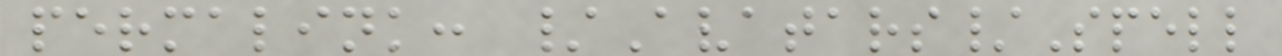permalink: /Avatars/Spell
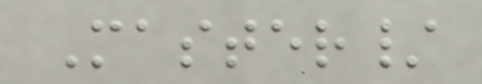Master/
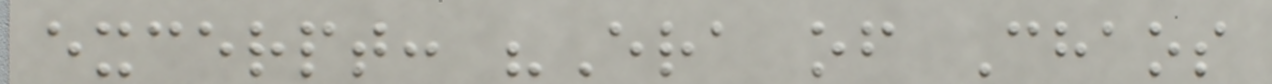excerpt: "Era of Chaos
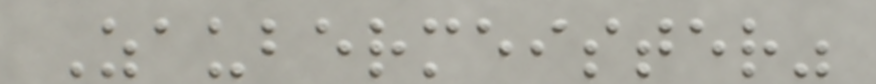Zaubermeister"
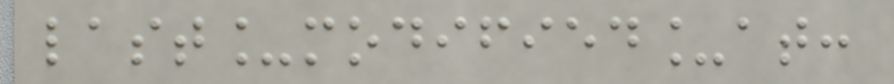last_modified_at:
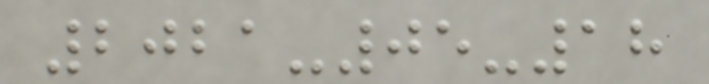2021-05-18
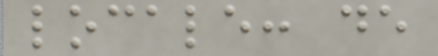locale: de
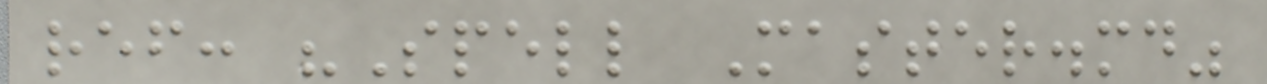ref: "Spell Master.md"
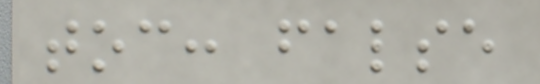toc: false
